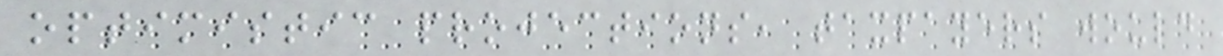optimistic projections, taxpayers would
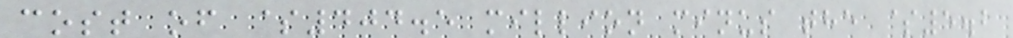cost of $404.5 million minus the $5.2
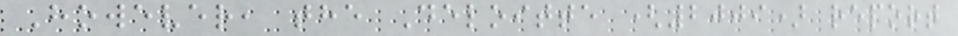However, the Deloitte (2009) report
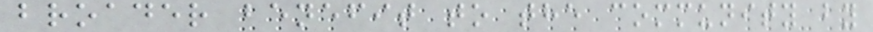broader benefit to the community by
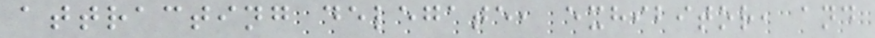attracting delegate, exhibitor, and
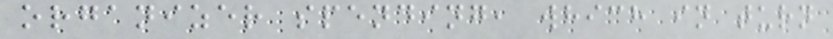organizer spending, which in turn
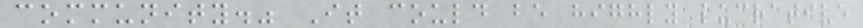community." It could be highly lucrative
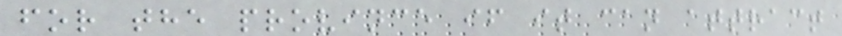for the province if it can attract
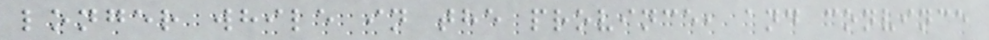longer while in the province, and convince
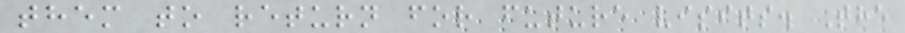them to return for future visits. The
